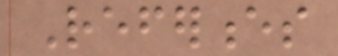References
